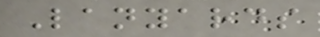Lanyards
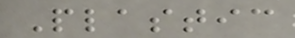Plastic
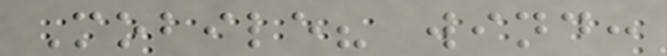Mobile? wind:
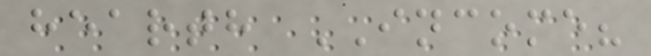hearth INCOME?
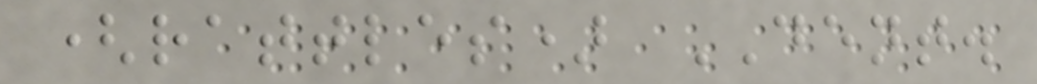(rattles) DENT.
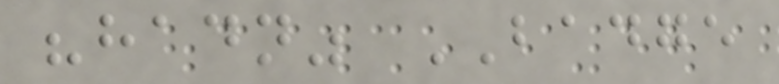"hadn" BADGE
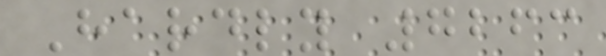Hardly 7263
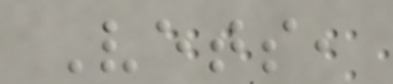Vets,
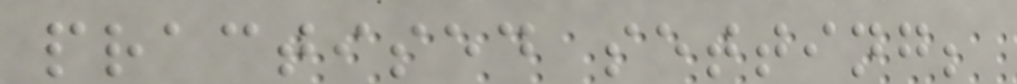practised setting;
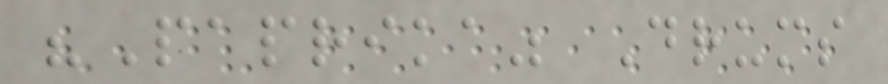"Paprika" Drums
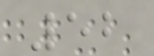52
